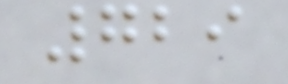729
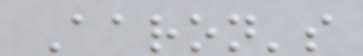Aaron's
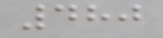480
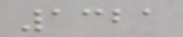1321
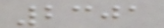2301
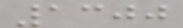1300
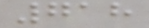718
